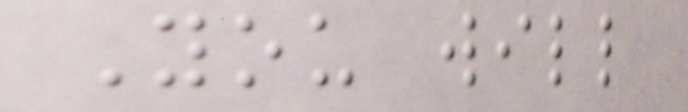You will
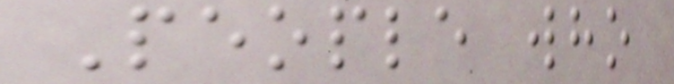People who
